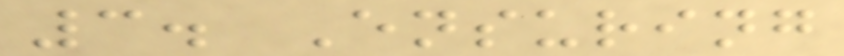3. Ensuring
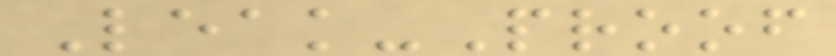Leak-Proof
